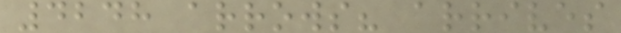4248 arrows? arrives
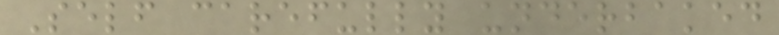Self carefully underbaked
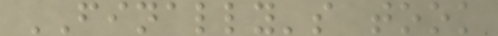FINALLY's took
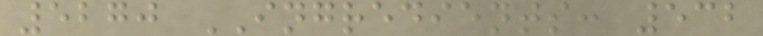5270 INGREDIENTS: 532
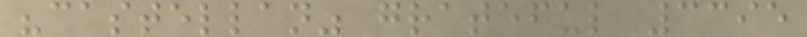"castellan" grateful 3395
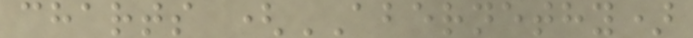charts (ABERNETHY)
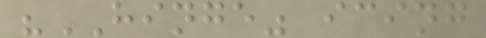"HINGE" icing
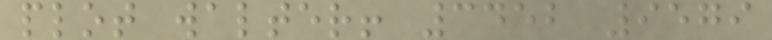plot walter! 3452 9579
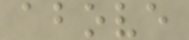above
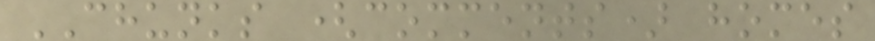CHUNKS (comments) homes
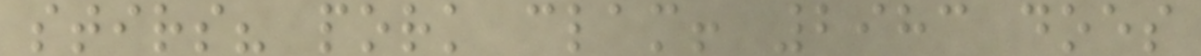stirs? pork clam! 2983 does
